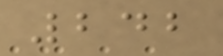242
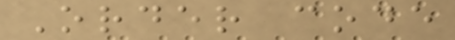Order code
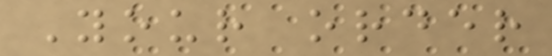Your order
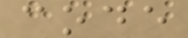code
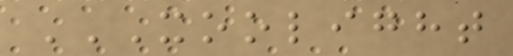XOOLIGHT
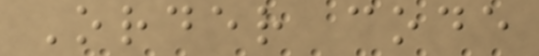Order code
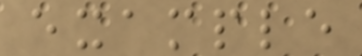example
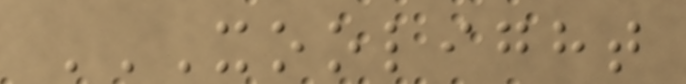XOOLIGHT
